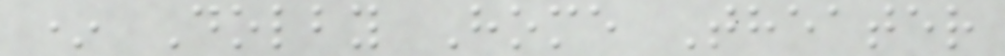* Dolby Home Theater
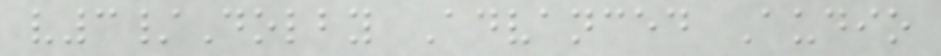v3/Dolby Advanced Audio
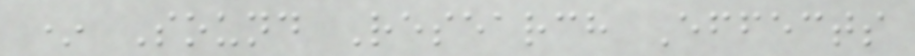* Sound Research Effects
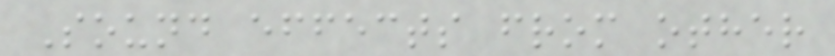Sound effects from other
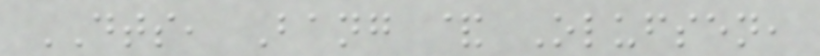DTS, Bang & Olufsen,
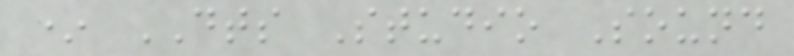* DTS Studio Sound
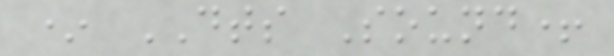* DTS Sound+
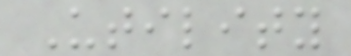Utility
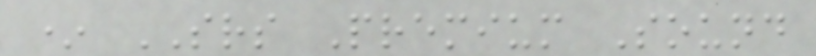* SRS Premium Sound
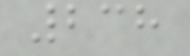238
